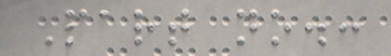Part no.:
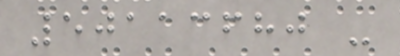50113680 -
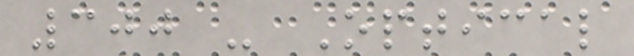300 - Optical
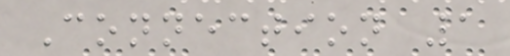Connection 1
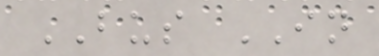BUS IN
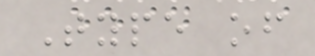Type of
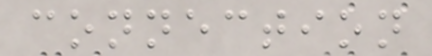connection
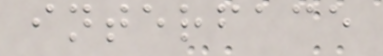interface
